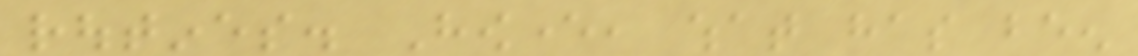routines. However, what has been
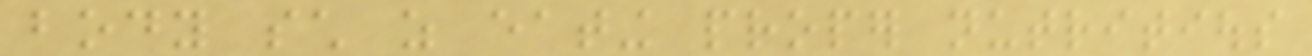body such as eating proper nutritious
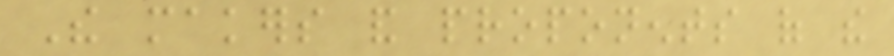The makers and proponents of the
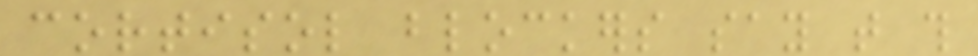cortisol blockers say that this
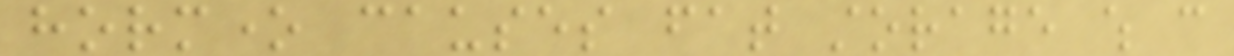hormone causes fat storage which can
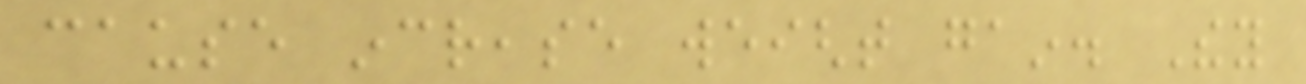cause increase weight gain. They
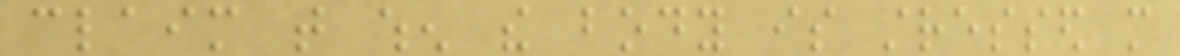claim that when the body is stressed more
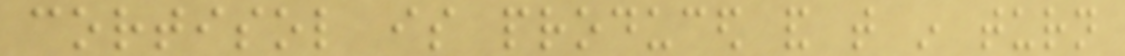cortisol is produced and that in turn
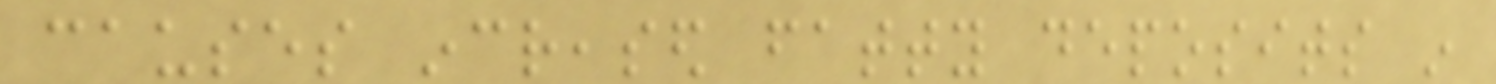causes increased fatty deposits in
